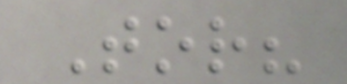Tor?
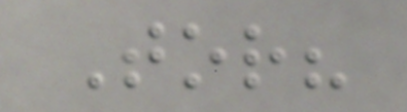Tor?
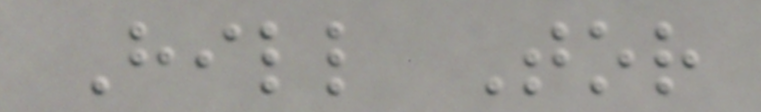Hill Tor
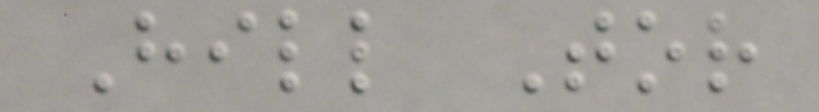Hill Tor
